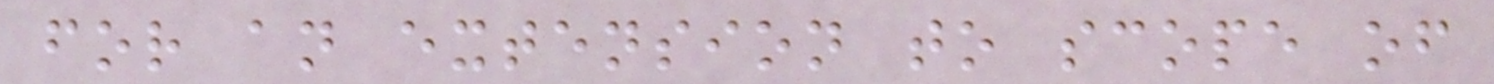for an extension to scope of
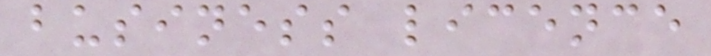business licence
